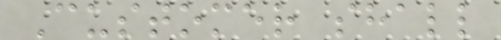Customer shall
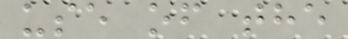use of the
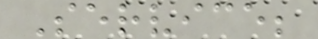Service;
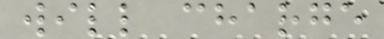will charge
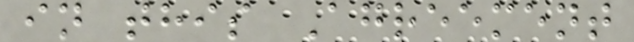in this Agreement
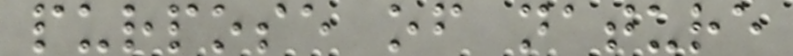purpose of nature
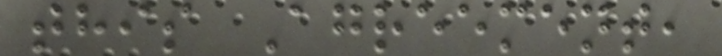this Agreement,
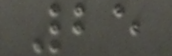25
